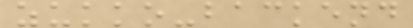zukko-backend
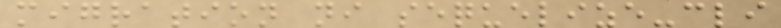migration ni sequelize-cli
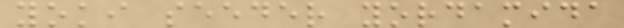yoki seeder yordamida
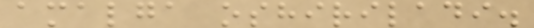amalga oshiriladi.
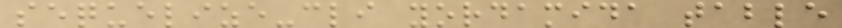sequelize-cli yordamida table
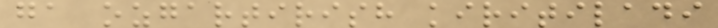ga ozgartirish kiritiladi
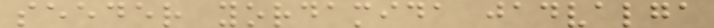seeder yordamida jadvalga
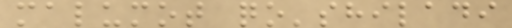malumot qo'shiladi
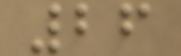26
